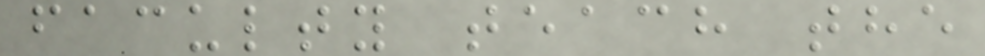faculty teach the
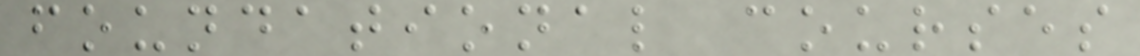foundational courses
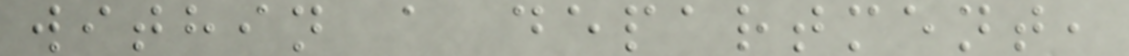within a department,
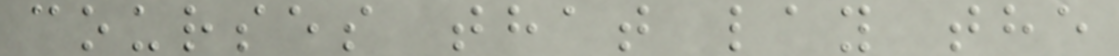courses that lay the
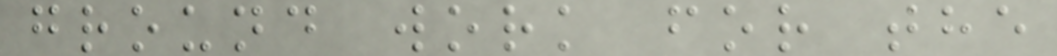ground work for the
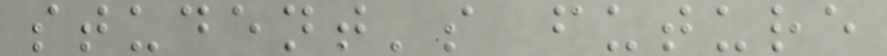student's future
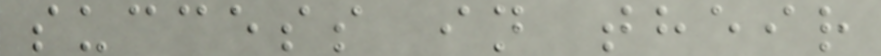success in their
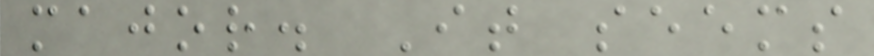major. It seems
